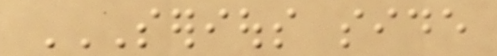SERIOUS SIDE
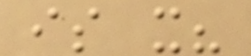is it?
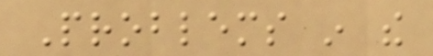Problems in the
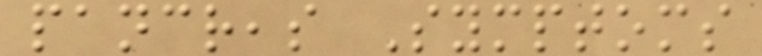pancreas Symptoms
